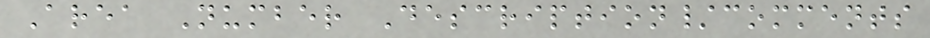Area Number Description/comments
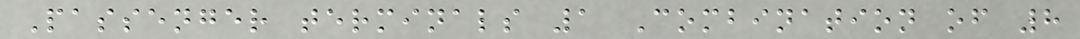Passenger terminals 1 Combination of 8
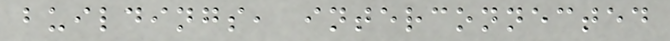buildings, interconnected
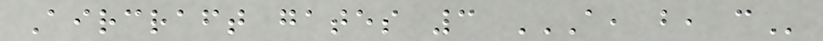Aircraft gates 3 A, B, C
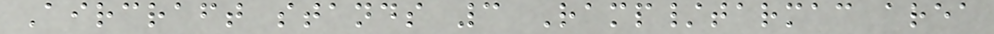Aircraft stands 3 Ramp/tarmac area
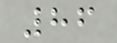86
